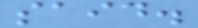said.
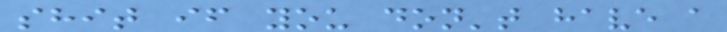shit if you don't have a
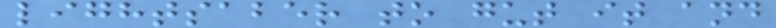lightsaber to gut it and
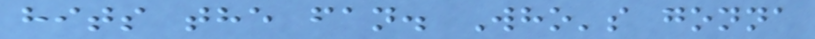hits the fan. Who's gonna
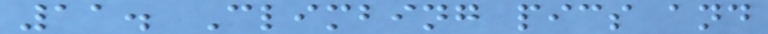11. Climbing pics and
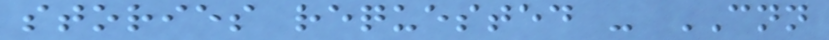stories requested - CNN
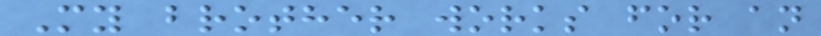My brother works for an
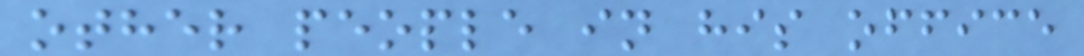other people in his office
